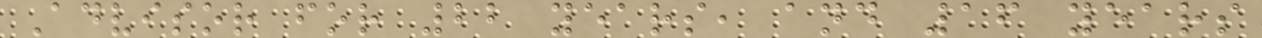Advisor for 22 years, and 16 years
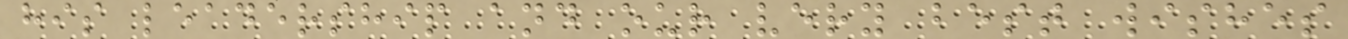his leadership and our very best wishes
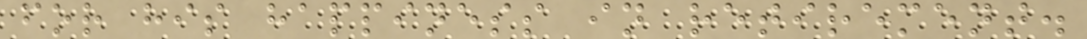for his happiness in retirement.
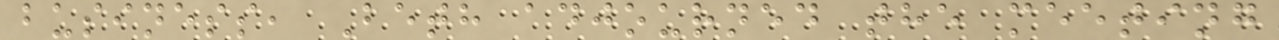business, Beth adjourned the meeting
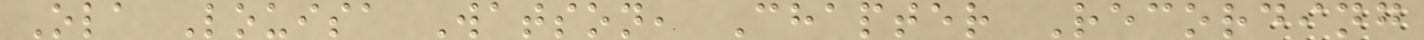Ola Louisa Watson, Chapter Recording
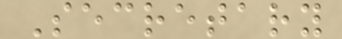Secretary
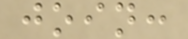join:
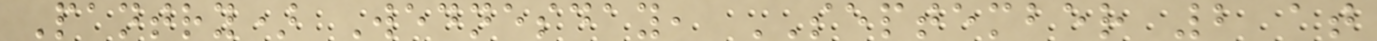Pantry) Wednesday, SEPTEMBER 2 at
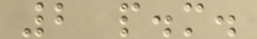2 p.m.
